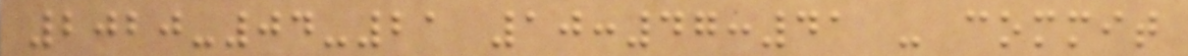2020-04-21 10:47:41 - commit
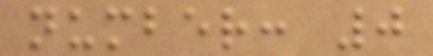number: 0
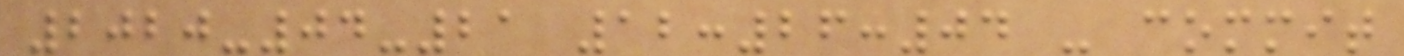2020-04-21 12:26:04 - commit
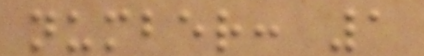number: 1
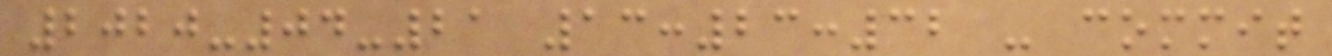2020-04-21 13:23:32 - commit
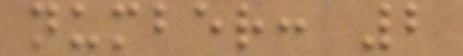number: 2
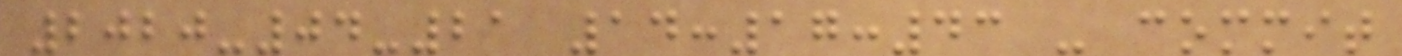2020-04-21 14:17:43 - commit
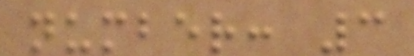number: 3
